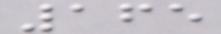165
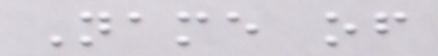Name of
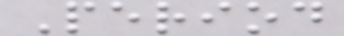Period
